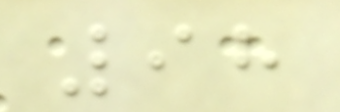98
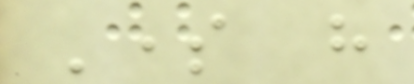Some have
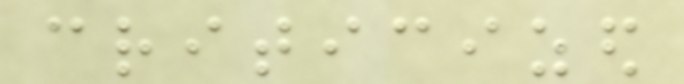criticized
